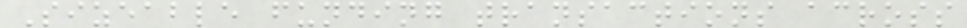Sizeable funding transactions across
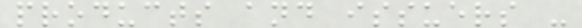products and issuers -
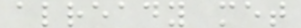already met
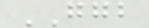GGB
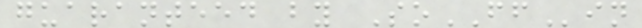guaranteed by SoFFin
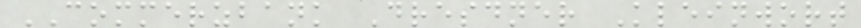COMMERZBANK Dresdner Kleinwort
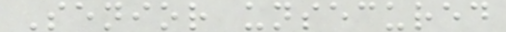Senior unsecured
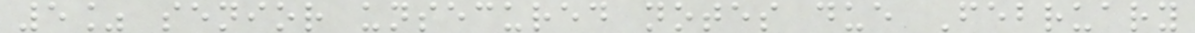5% senior unsecured notes due February
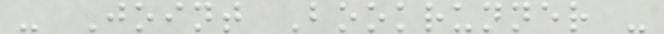- Joint Bookrunner -
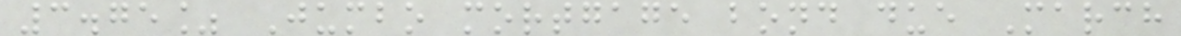3.75% Jumbo mortgage bond due March
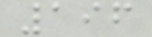196
